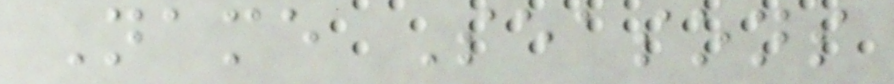Name Seasons
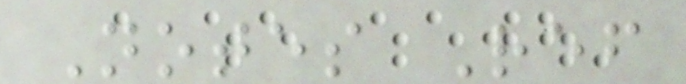Notes Ref
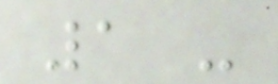1 -
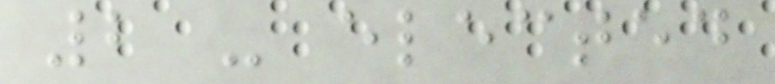2 - elected
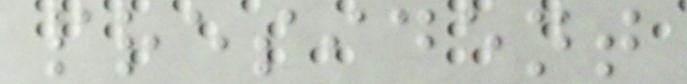president
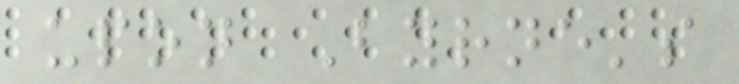upon Byrne's
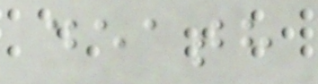death
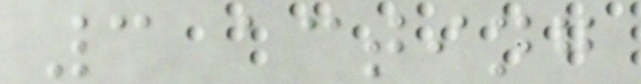3 acting
